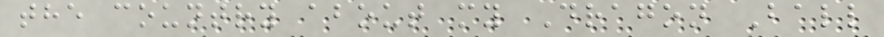the country about my Dragon Ball
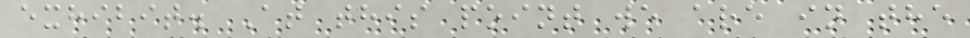exhibit. At this point we are in the
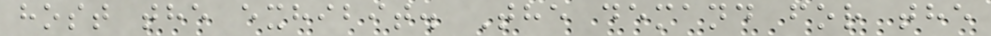host the exhibit. The demand for the
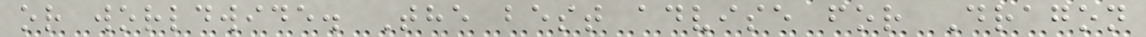or worldwide. The best advise for Dragon
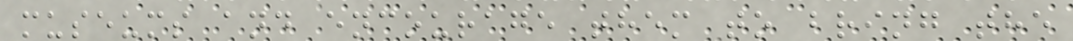museums and encourage them to bring the
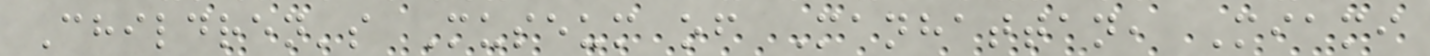Children's Museum of Manhattan, Miami
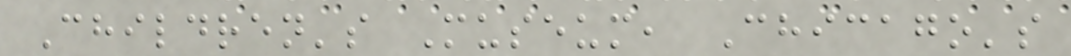Children's Museum, Chicago's
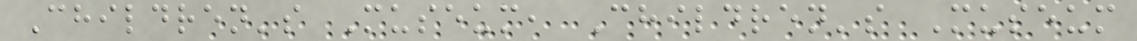Children's Museum, Children's Museum
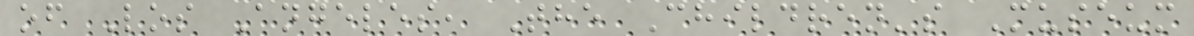of Los Angeles, The Children's Museum
